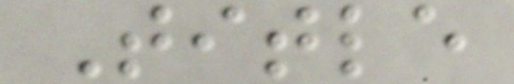Title
